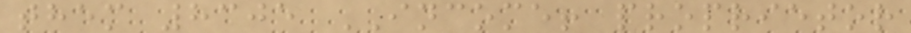them 8305 INCOME! proprietor
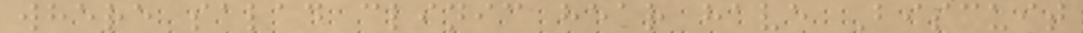where salad clinic hear have Biscuit
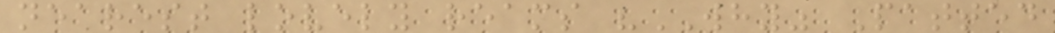nearest lovely reams "WHY" Patted
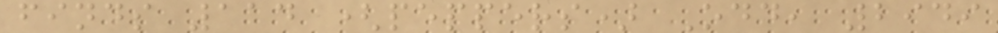finds 114 (peppers) Odd, 2949
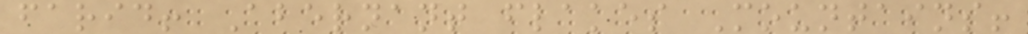farid! Abernant flakes Mountains!
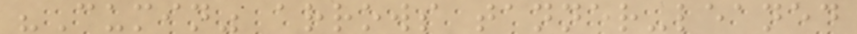"Cumin" arrows tanner-leaned
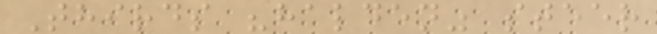Thirds "halden" steer
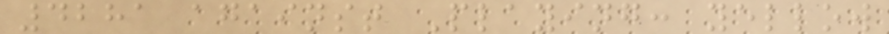4281 against Playing: yellow
